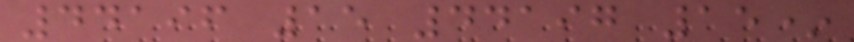44196 15 44197 15*
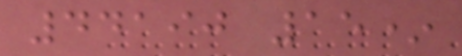44190 15*
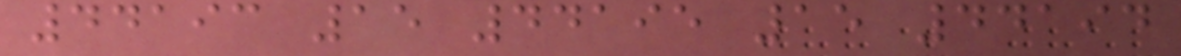44193 15 44195 15 44194
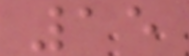15
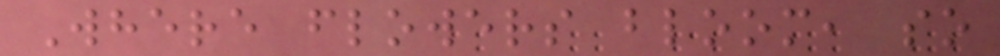Where flowers bloom, so
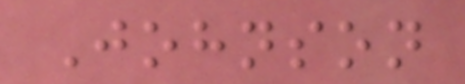Johnson
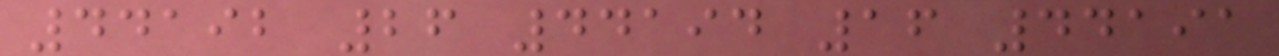44192 26 44194 16 44191
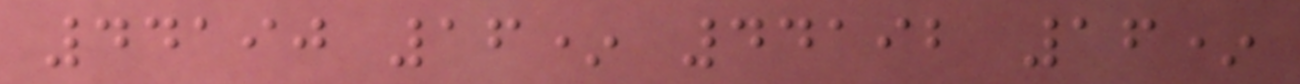44190 16* 44192 16*
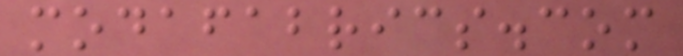modafabrics.com
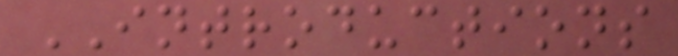INTRODUCTIONS
